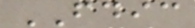FDIC
